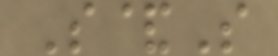S&S
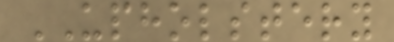UPHOLSTERY
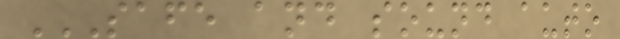SAFE AND SOUND AUTO
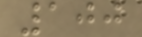100
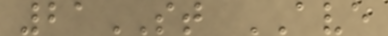21ST AVE
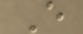E
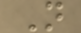N
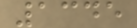1345
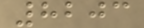8203
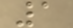1
